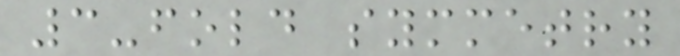3-fold symmetry
